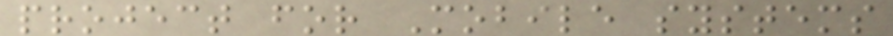project for Mobile systems
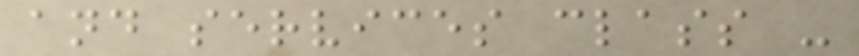and services class -
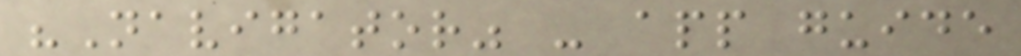"Navigator" - app guide
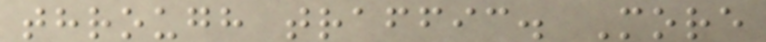through traffic. More
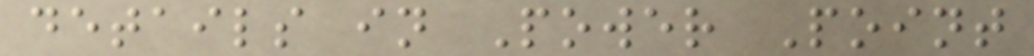details in Power Point
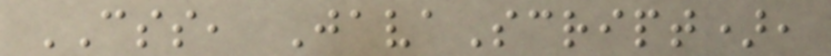CSS, JavaScript),
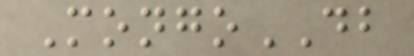MongoDB
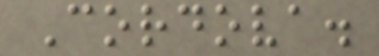Cordova.
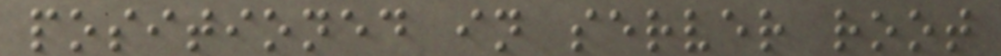positioned in server root
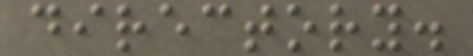directory.
